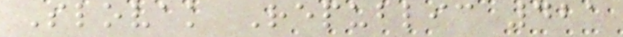Slovak Republic 421
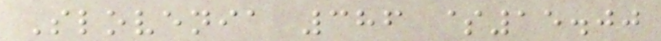Slovenia 386 $15.00
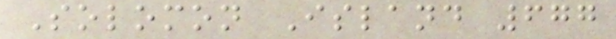Solomon Island 677
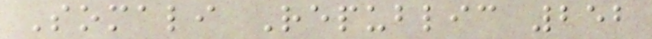Somali Republic 252
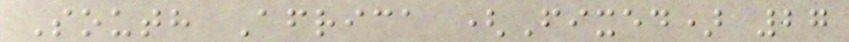South Africa (Fixed) 27
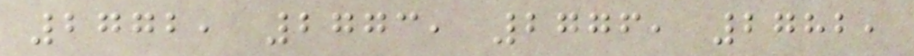2772, 2773, 2776, 2782,
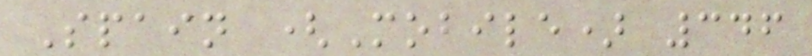Spain (Mobile) 346
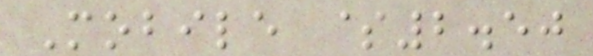Mobile $2.50
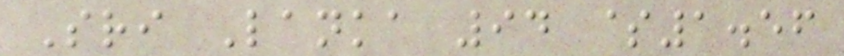Sri Lanka 94 $1.56
